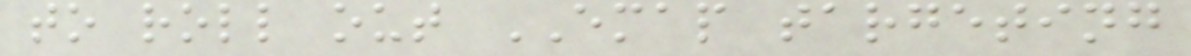to roll out EMAP targeting
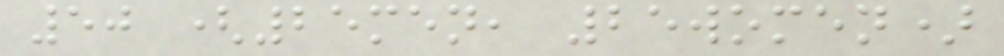50 (25men, 25women)
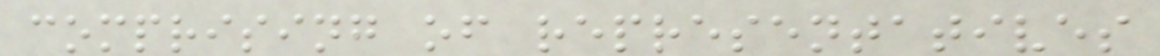comprising of representatives
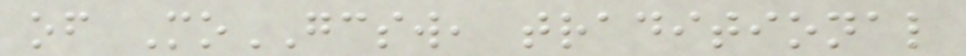of MoGCSW, traditional
